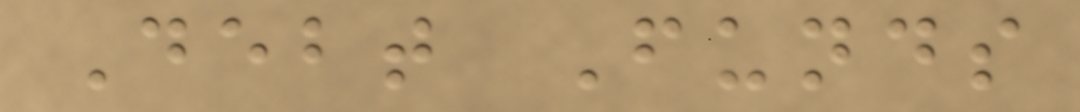Debt Funds
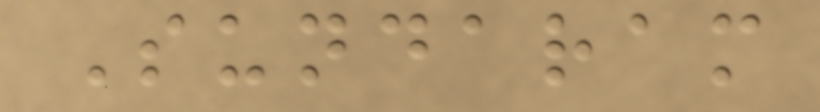Sundaram
